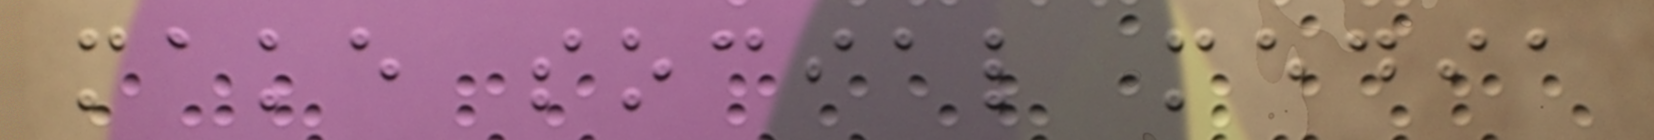make social media
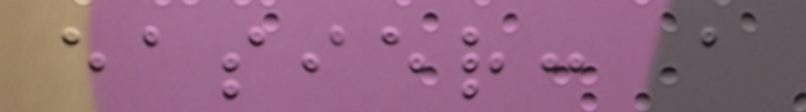easier: a
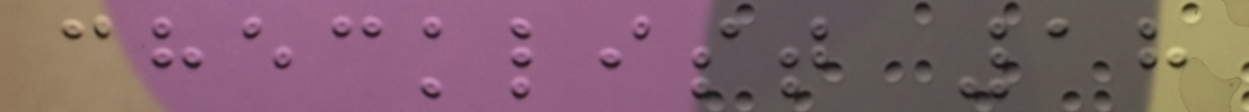checklist 18
